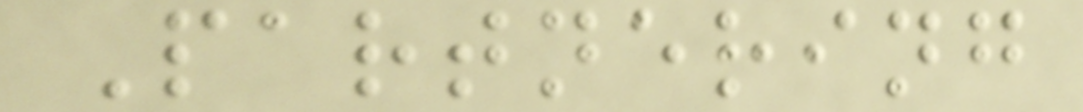Partnering
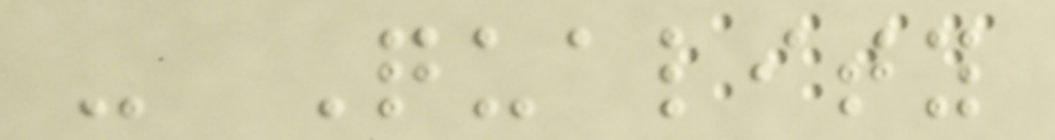- Quality
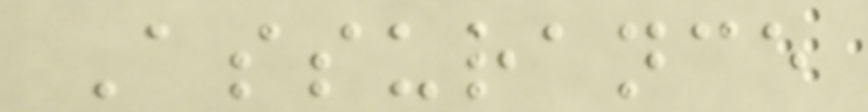Assurance
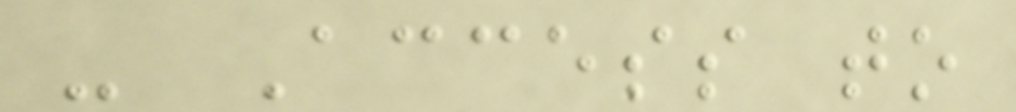- Access to
